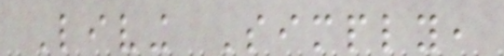Living Simply,
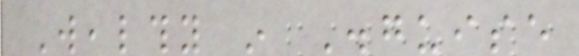Wealthy in Disguise
